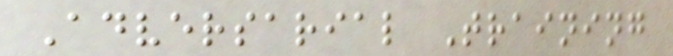Adversarial Training
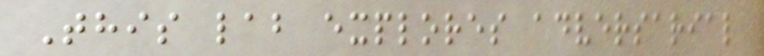This lab explores adversarial
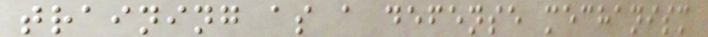training as a defense mechanism
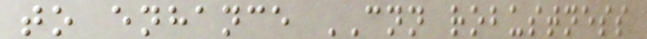to enhance CNN robustness
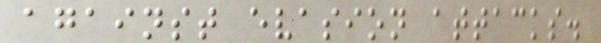against evasion attacks.
